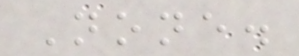None.
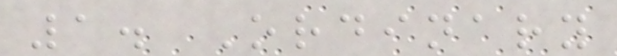1. Ordinary
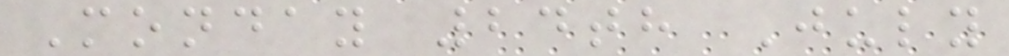Monday 24th July
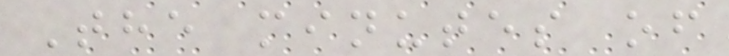The minutes of
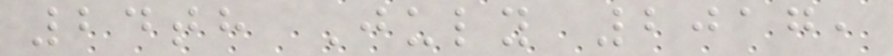24th July 2017,
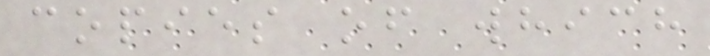copies of which
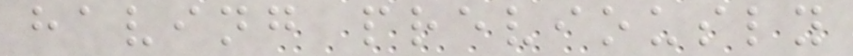having previously
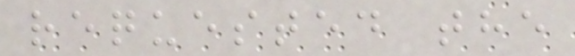requested the
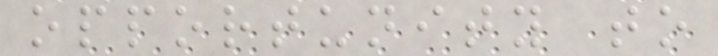opportunity to
